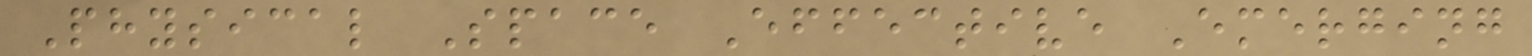Physical Space Effective Emerging
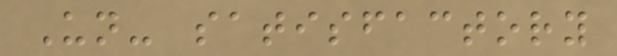Un- satisfactory
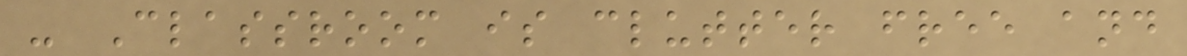- Classroom is clutter free and
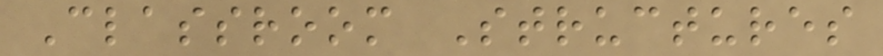Classroom Structures
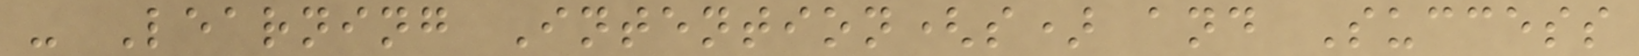- Learning Intention(s) and Success
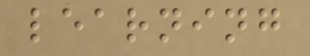learning
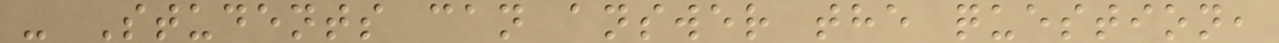- Students can answer the question,
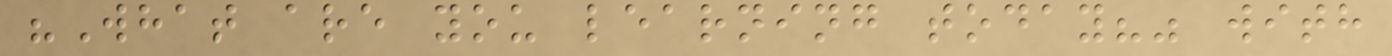"What are you learning today?" with
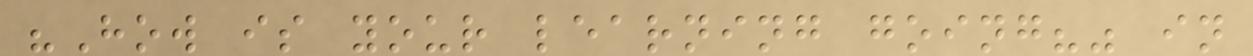"How is your learning going?" in
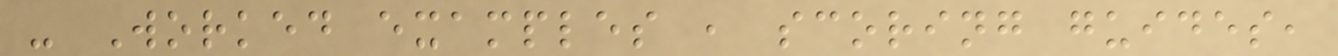- Worked examples , scoring guides,
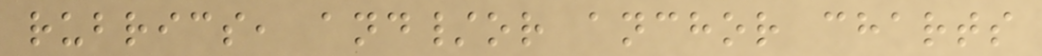rubrics, and/or anchor charts
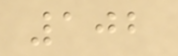102
